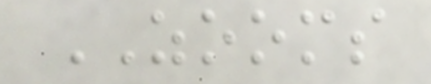ZOOMS
